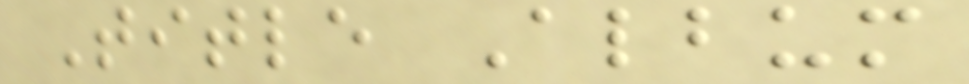Title Album
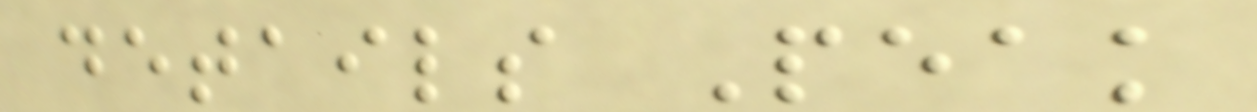details Peak
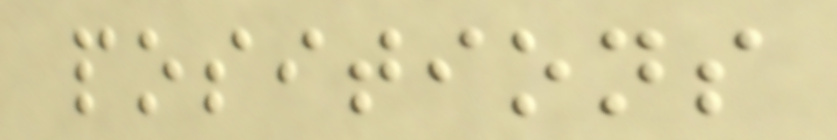positions
